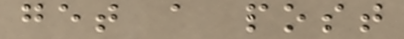get a post
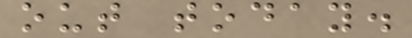out today.
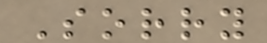Sorry
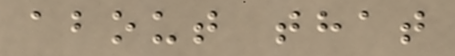about that
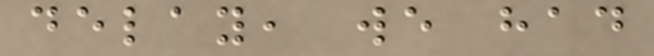delay, we had
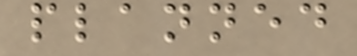planned
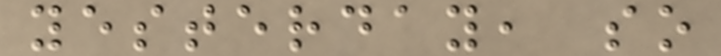yesterday, so
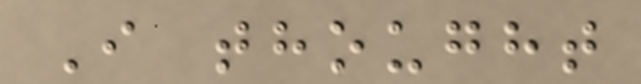I thought
